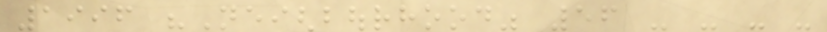1996 "Neighbourhood" 56 - - - -
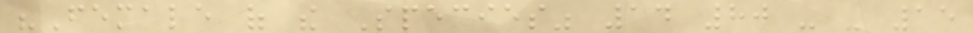"Female of the Species" 14 80 - - 15
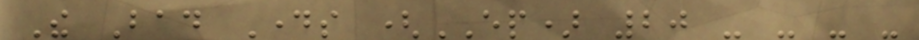The Bad Days (EP) 20 - - - -
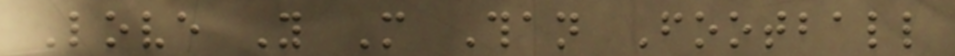Love You More Than Football
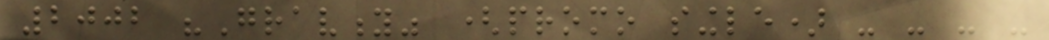2002 "Gravity" (promo single) - - - -
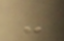-
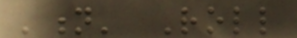'n' Roll
